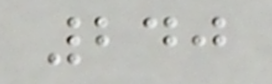240
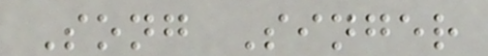Song Singer
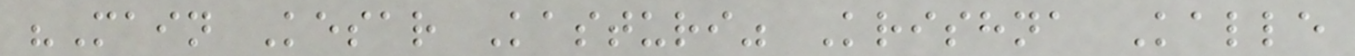"Main Kesar Kasturi" Krishna Kalle
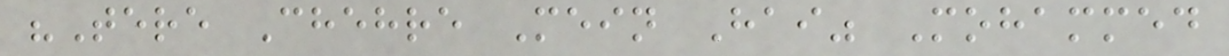"Tere Chehre Mein Hai" Mohammed
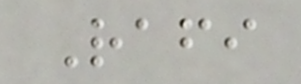Rafi
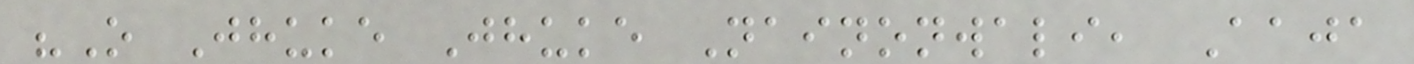"O Jhuke Jhuke Nainonwali, Aaja
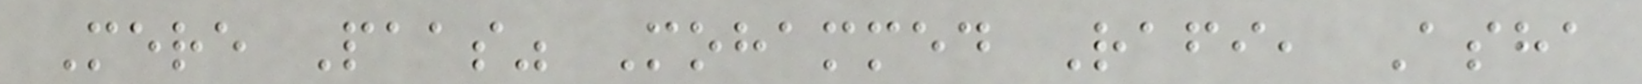Mere Paas" Mohammed Rafi, Asha
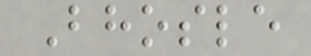Bhosle
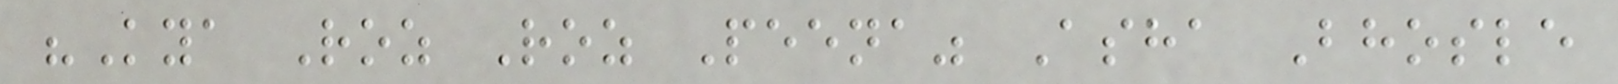"Kya Roz Roz Peena" Asha Bhosle
